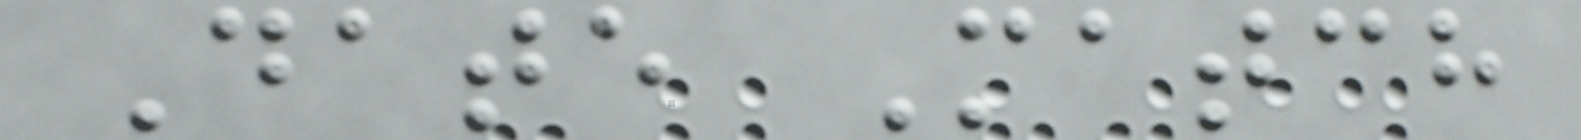Date Match
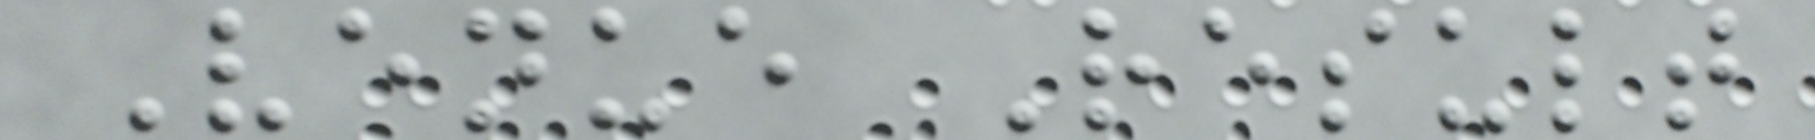Venue Result
